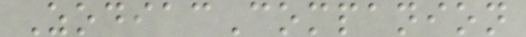ZodiacCompanion
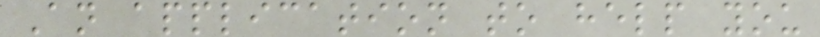An application to help you
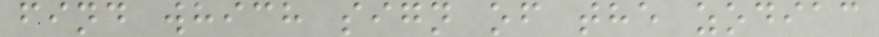find which sign of the zodiac
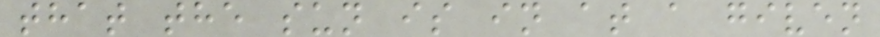that the sun is in at a given
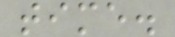time.
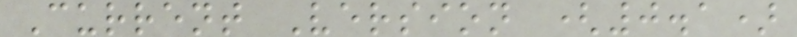Current Version (0.1)
